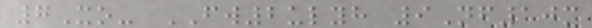7Xo- FW2ulyh 9Nf10m
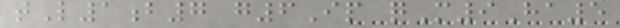tL1b7 g6Ip qM9Ha5
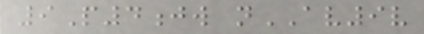9P4jw nAV9v
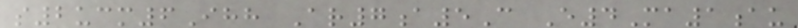s2ucm6Ihh Ar7a5C E4Ma1au
